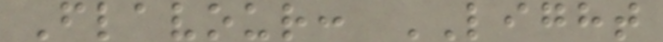Flavour: LIGHT
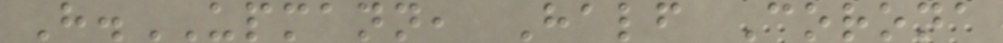H.UPMANN, Half Corona
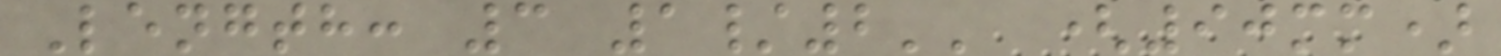Length: 3 1/2'' (90mm)
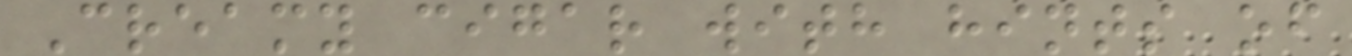Creamy cigar with hints of
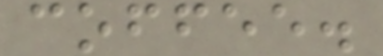coffee.
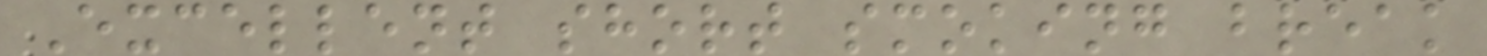Excellent short smoking break
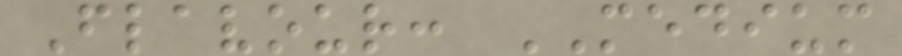Flavour: MEDIUM
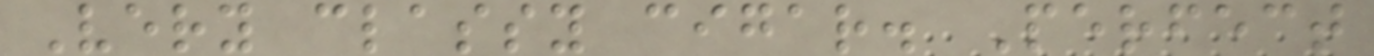Very classy cigar. Perfect
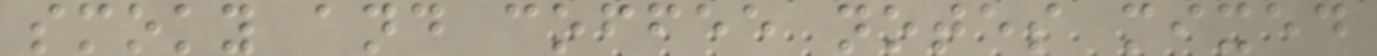smoky and coffee notes mixed
